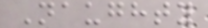Naughty
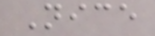Nice
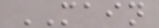MAIN
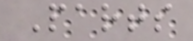Parts
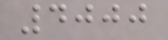4000
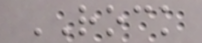ROCK
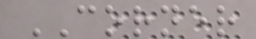CORNER
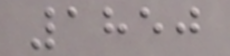1850
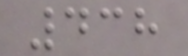438
